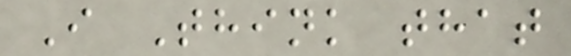I Think that
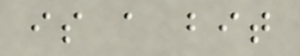is a bit
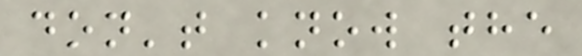don't know the
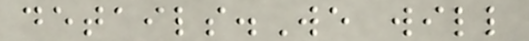details.We will
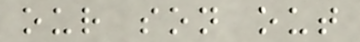our son out
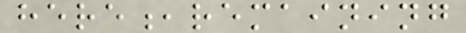here,remaining
